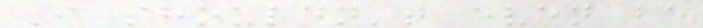I shouldn't even be
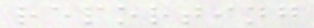reporting
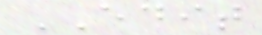EDIT
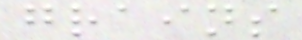grains
